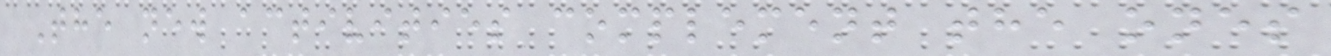The new activities complement the ones
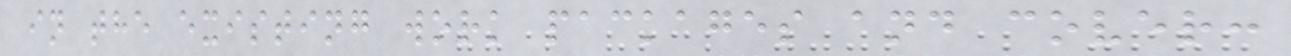in the existing work packages and cover:
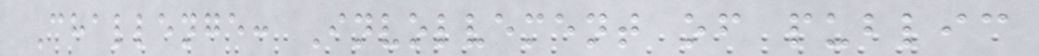Challenge: Involvement of public
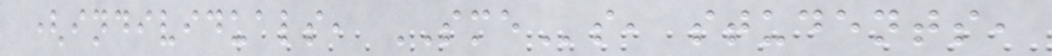(individuals, SMEs, students,
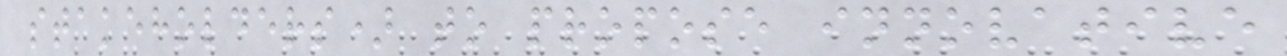stakeholders) to propose innovative
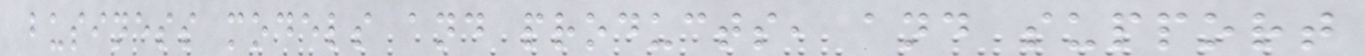business models and products, and support
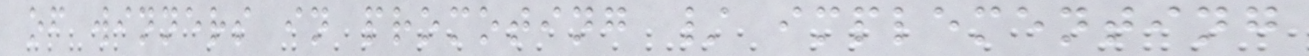of winners in promoting / implementing
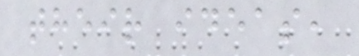their ideas,
